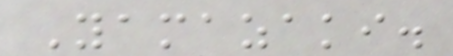Yamazaki.
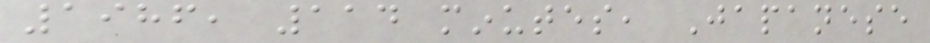1986, 114 minutes, Japanese
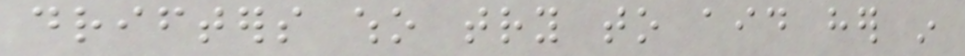drifters who try to aid her in
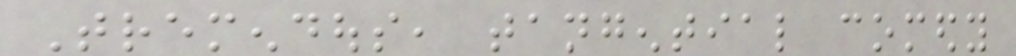Tremendous, tangential comedy
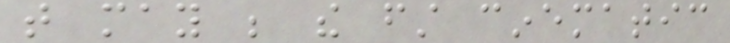that may be the first cinematic
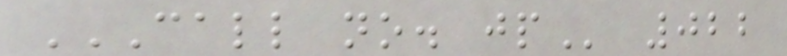CALL NO. JP 022
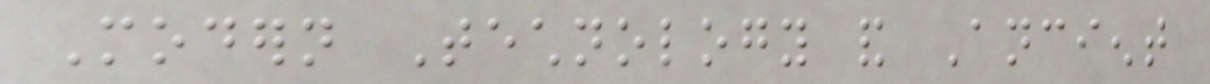Modern Technology and Ancient
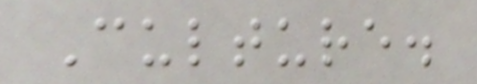Culture.
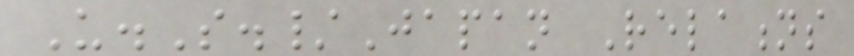U.S./Japan Relations
